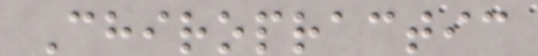Chiropractic
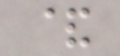&
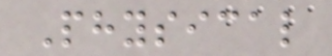Physical
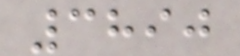3890
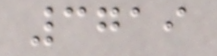3719
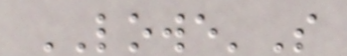LOWE'S
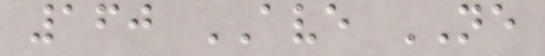160 AVE NE
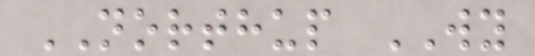NORTHUP WY
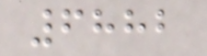6882
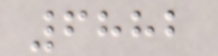6882
